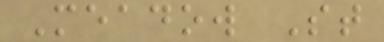Meadow St
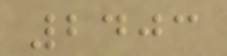2403
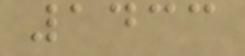1433
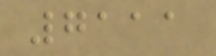7111
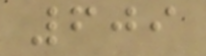609
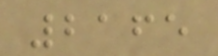2165
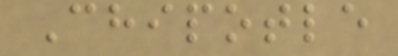Chipotle
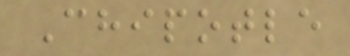Chipotle
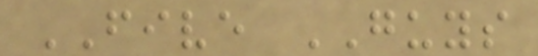FIVE GUYS
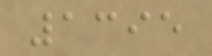1395
